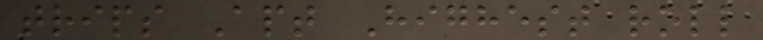trips Apt Highest roll
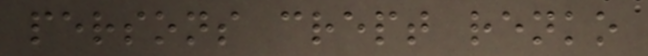persons crept renko
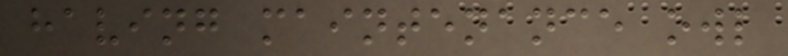having maintenance owl
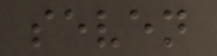seven
